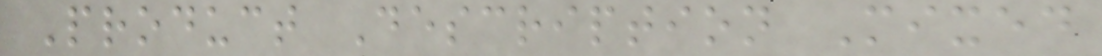Product Description Mixed
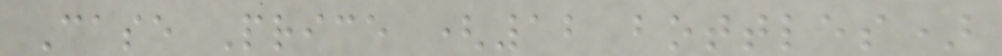Case Price (12 bottles)
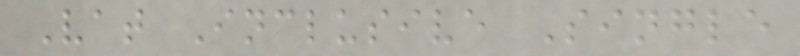Vat Inclusive Single
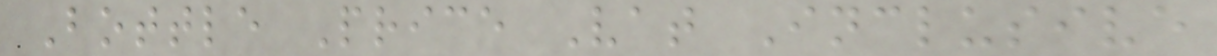Bottle Price Vat Inclusive
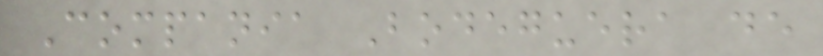Compania Bodeguera de
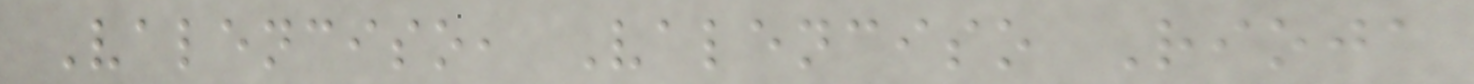Valenciso, Valenciso Rioja
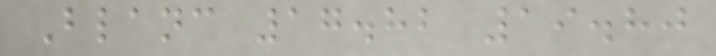Blanc 17.82 19.80
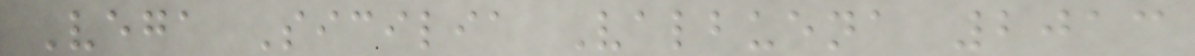Vega Sicilia Valbuena 2013
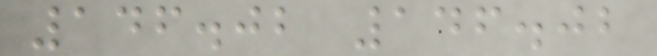146.02 146.02
